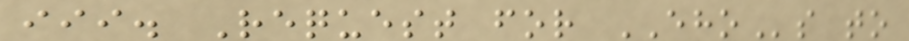iii. Request for EHOs to
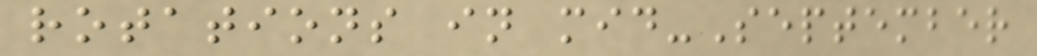rotations in mid-September
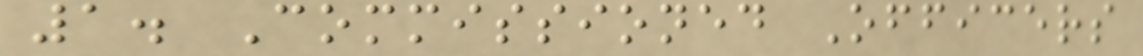1. Commissioned Officers
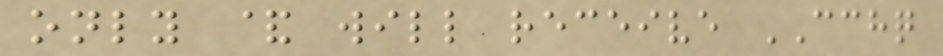only & will receive CCHQ
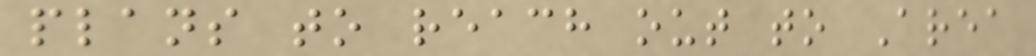plans to reach out to Area
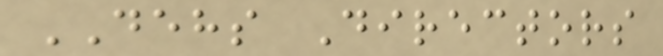DEHS Directors
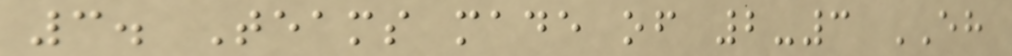3. Teams made of 2-3 EH
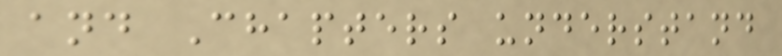and Chapters understand
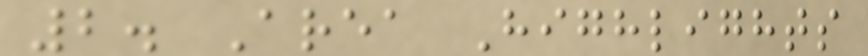2. Area Highlights
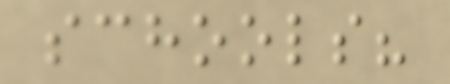schools?
